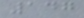147
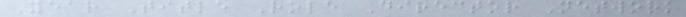Year Title Role Director Network
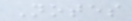Notes
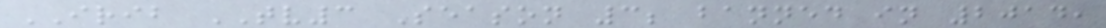IRIB TV3 Season 3; banned in 2014,
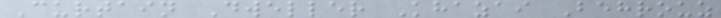Curtain Dweller Khazai Behrouz
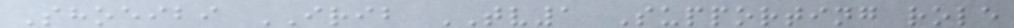Shoeibi IRIB TV1 Supporting role
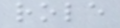role
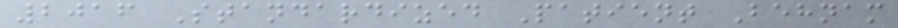2016 Standardized Patient Behnam
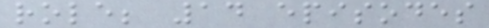role; 14 episodes
